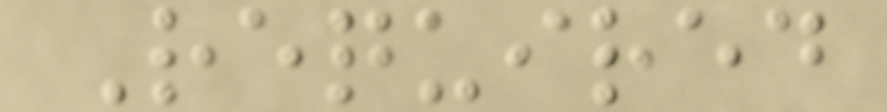Required
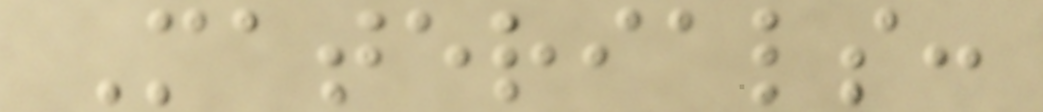Materials:
